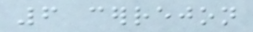6 cerrejon
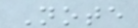Note
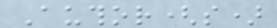Author(s)
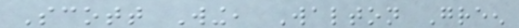Scott Wing, Walton Green
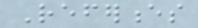References
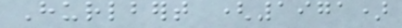Hurlbert (1971)
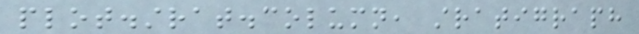plot.strat.column, stratigraph
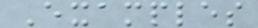Examples
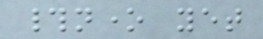#none yet
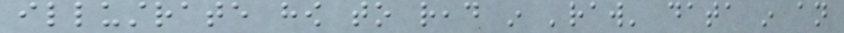illustrate how to read in 'raw' data in an
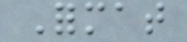Format
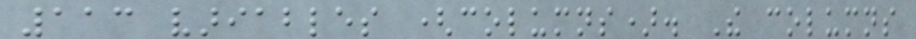113 variables (columns). The columns
